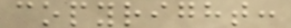copyright:
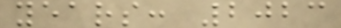years: 2023
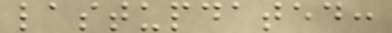lastupdated:
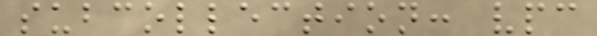subcollection: vpc
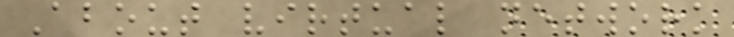About virtual network
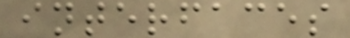interfaces
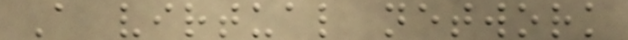A virtual network
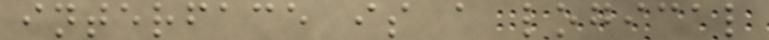interface is a logical
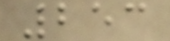253
